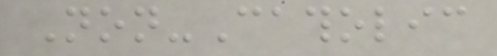Non-Catholic
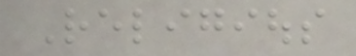Religious
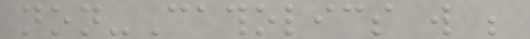non-Catholics will be
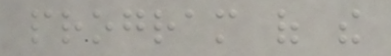program of the
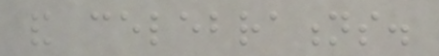and celebrations.
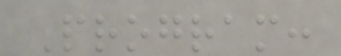Program:
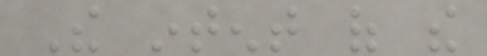The intent of the
